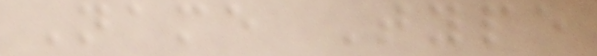Name Type
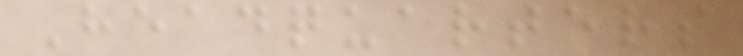Headquarters
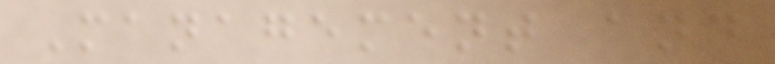Management and
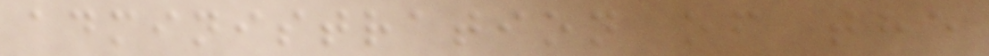administration of the
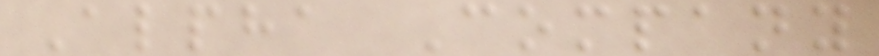Alpha Company
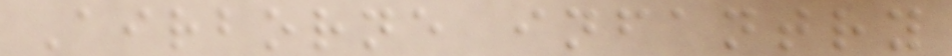Airborne infantry
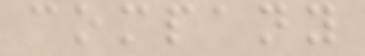company
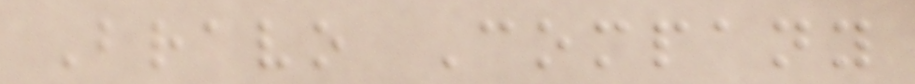Bravo Company
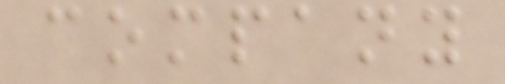company
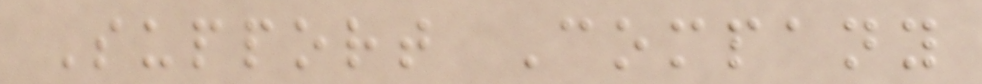Support Company
